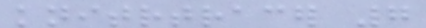knitrtracer 7
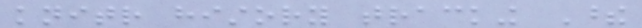knitr history tracking These
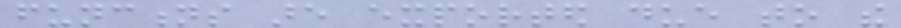functions are exported due to the
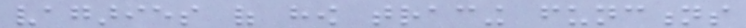vagaries of how tracing functions
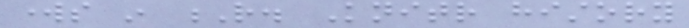works in R. Knitr history
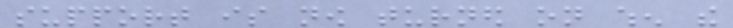support is now turned on when the
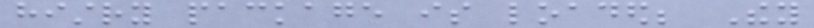histry package is loaded; They
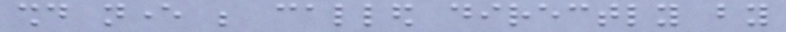should never be called directly by
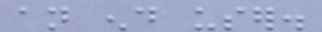an end user.
